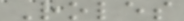Roles
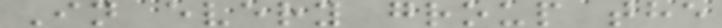In every group the
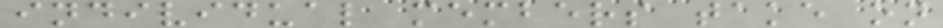individual members take on
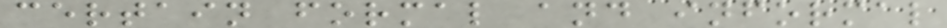certain formal and informal
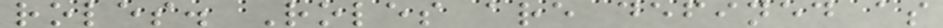roles. Roles are defined as
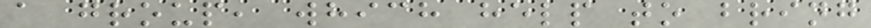a group, which help to bring
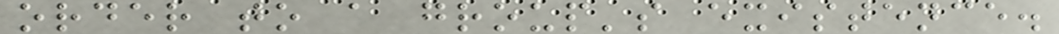order to a group's existence.
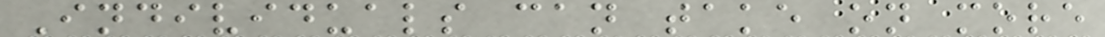Individuals can take on more
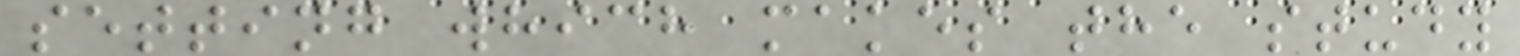setting which makes the study
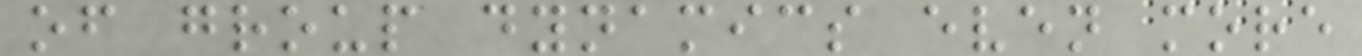of group dynamics even more
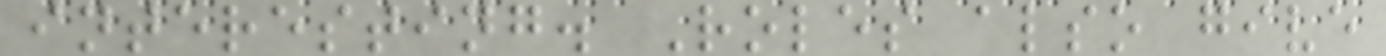interesting. Roles also give
